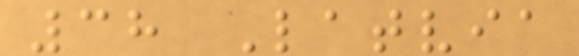38 Latvia
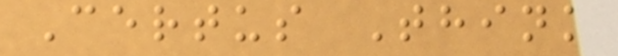Certus Think
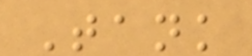Tank
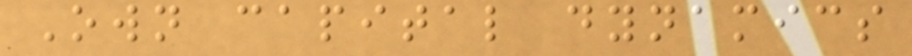Own capital dynamics
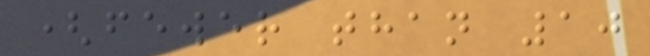(fewer than 10
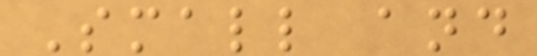Small and
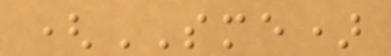(SME)
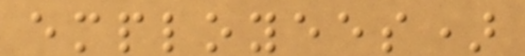employees)
